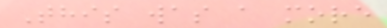This was a more
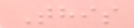This
